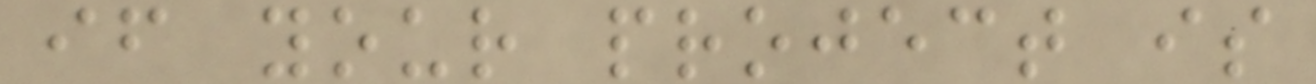if your project is
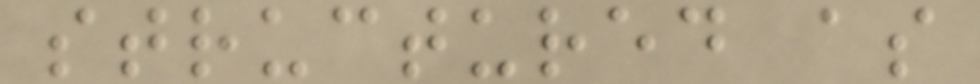structured as
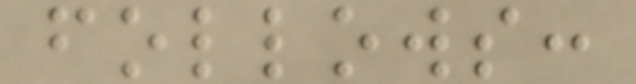follows:
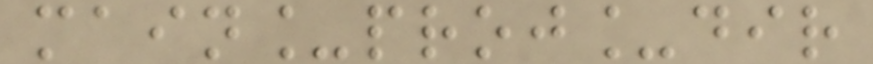main_proj_dir
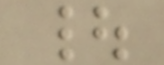|
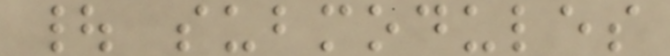| submodules
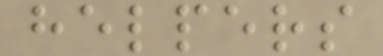helpers
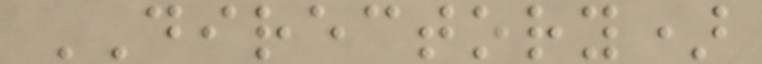DIRECTORY)
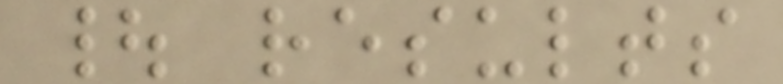| results
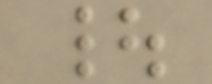|
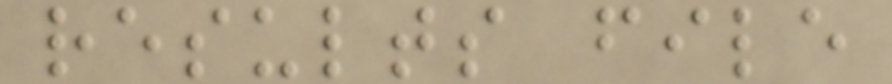results file
